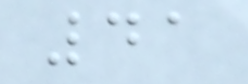41
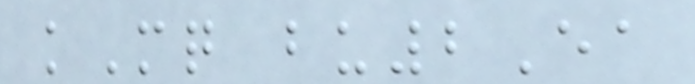kMq bu2Ea
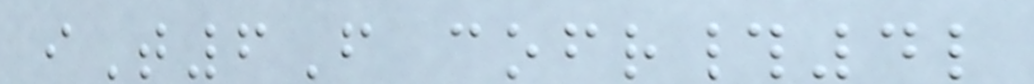iT6F cofr#4l
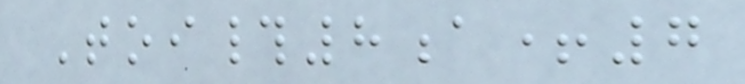Toi#8a+7
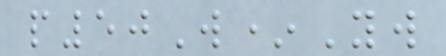p50W*Yw
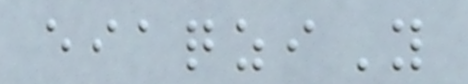eiaqziY
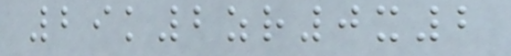29k2zr0x2
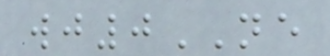wj0NE
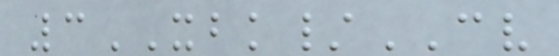3XBK/CV
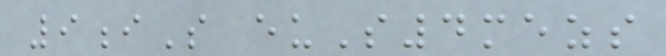9iS euS4mezs
